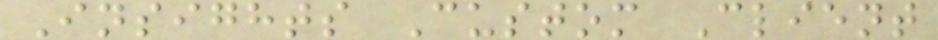Insights Custom Client
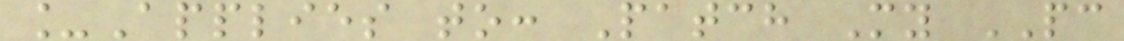_Applies to: Patch My PC
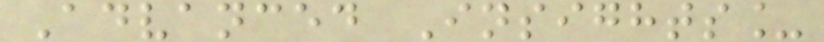Advanced Insights_
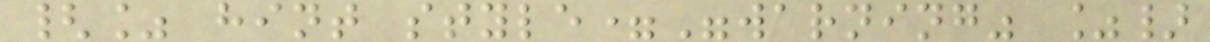{% hint style="warning" %}
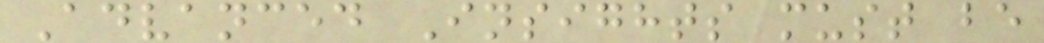Advanced Insights must be
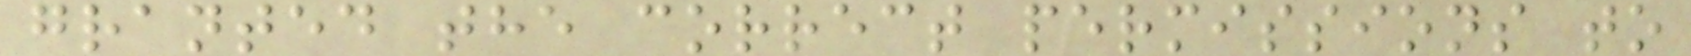granted the correct permissions to
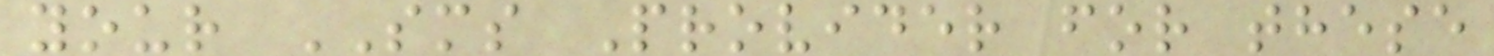your SMS Provider for these
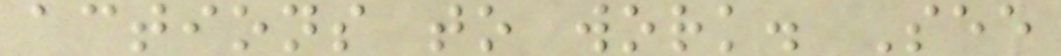actions to work. See
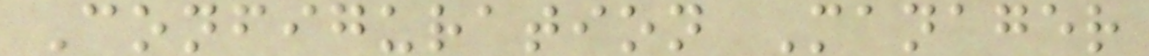Configuration Manager
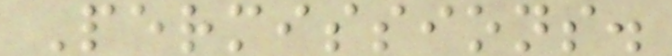Permissions.
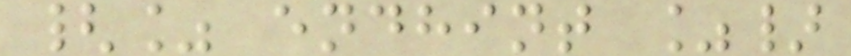{% endhint %}
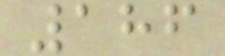186
